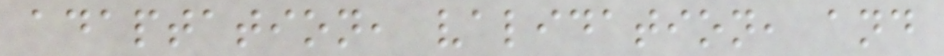adaptation, validation, and
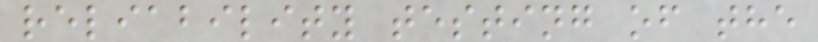reliability testing of the
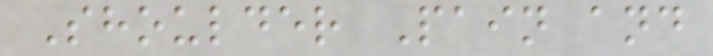Shoulder Pain and
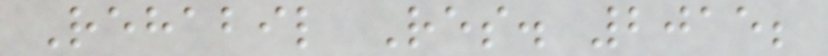Rehabil Res. 2015;
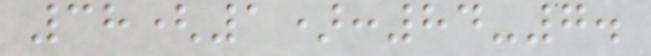38(1):84-7.
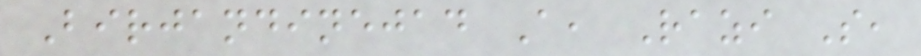Birjandinejad A, Razi S,
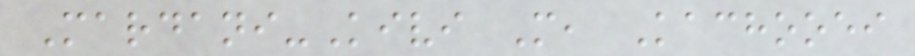Mardani-Kivi M, Kachooei
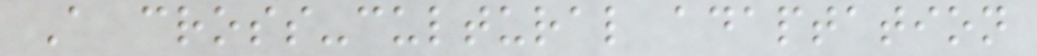A cross-cultural adaptation
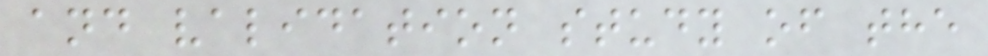and validation study of the
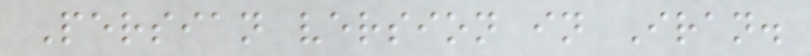Persian version in Iran.
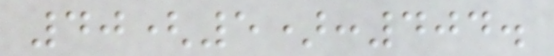40(5):404.
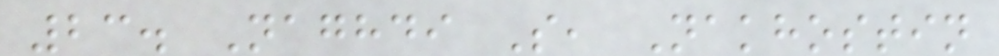23. Naghdi S, Nakhostin
